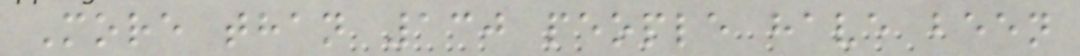More than 130 people have been
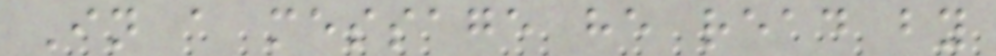In a message he read by
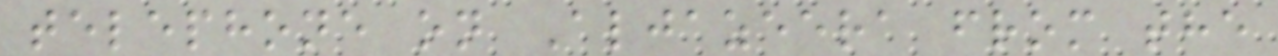telephone on Aljazeera from the
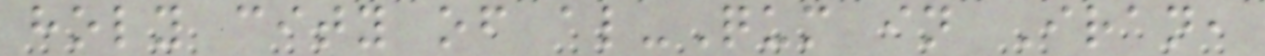holy city of al-Qum in Iran,
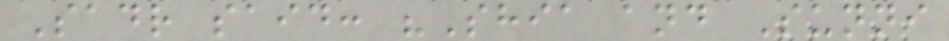Sadr said: "Shia and Sunni
